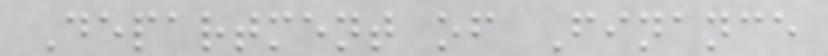Department of Finance
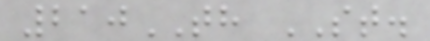210TH ST.
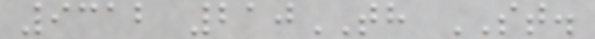9312 210TH ST.
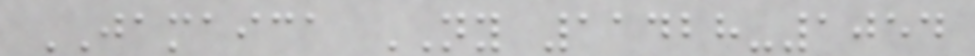JAMAICA NY 11428-1054
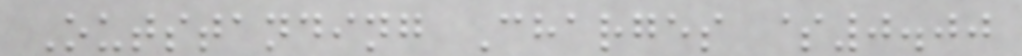Outstanding Charges $0.00
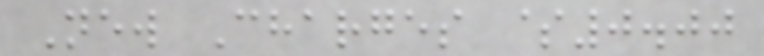New Charges $0.00
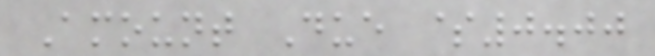Amount Due $0.00
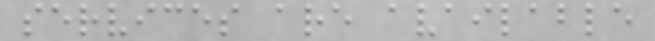services are available
